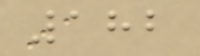182
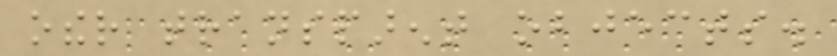other transparent objects.
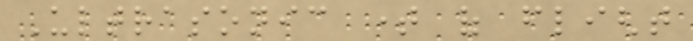Ultrasonic time of flight
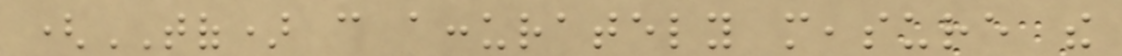(TOF) can accurately measure the
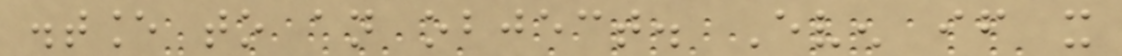distance to an object. Even if it
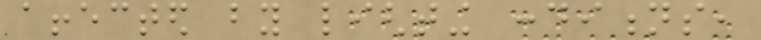affected by lighting conditions,
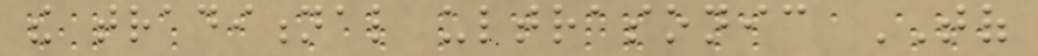the traditional ultrasonic TOF
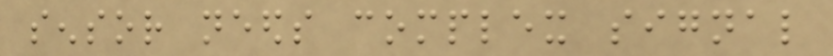sensor needs complex signal
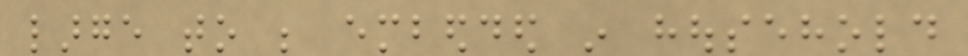large to be embedded in household
